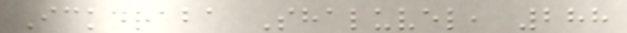Ickdraba Shaluvel, 288
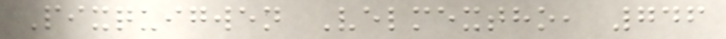Pixquigwen Velmextho, 746
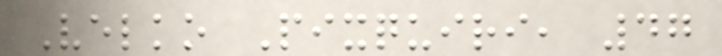Velko Pixquiri, 47
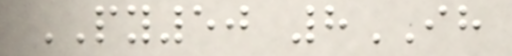PY50 8IH
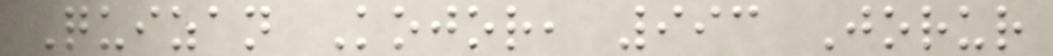Quizan Kojor, 993 Jorur
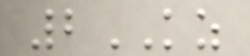2KZ
